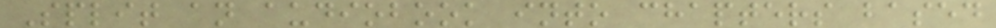Split an audiobook into chapters based
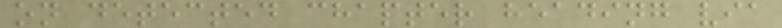on detected chapter heading via
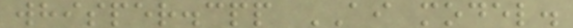whisper.cpp AI model.
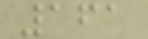161
